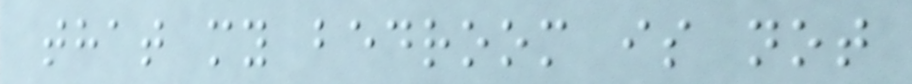that my bedroom is not
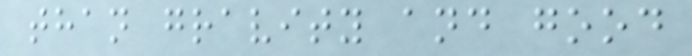than gravity and good
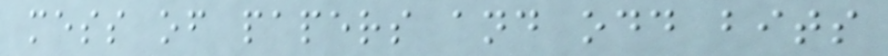mess of papers and odd bits
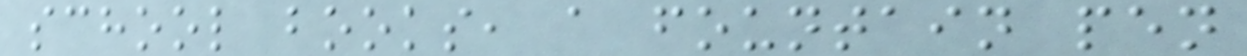school books, a fountain pen
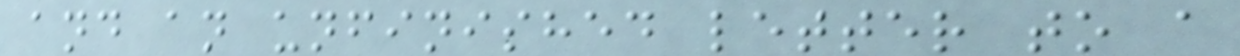and an unfinished letter to a
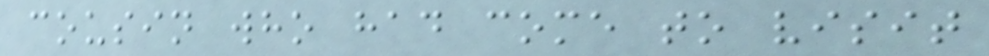cousin who had come to visit
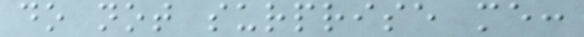do not surprise me:
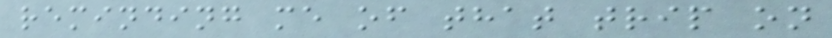reminding me of that trip on
